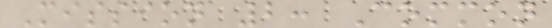Mission 2: Common
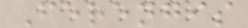Ferengis
